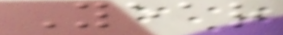Year
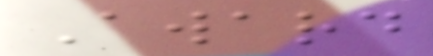Award
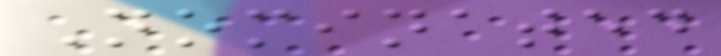Nominated
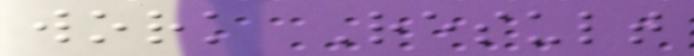work Result
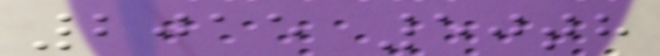2015 50th
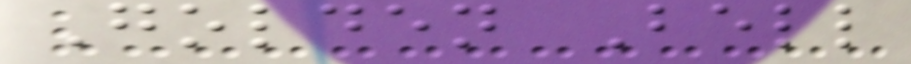Golden Bell
